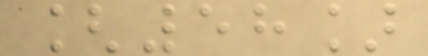[58]
